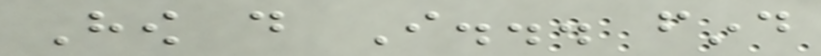How do I... find
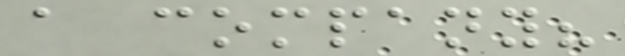a company?
